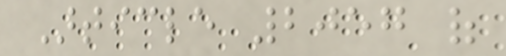Article 2057 of
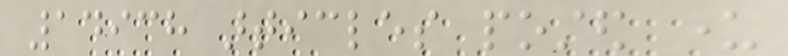14938 articles posted under
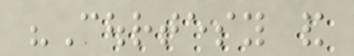"Courtesy and
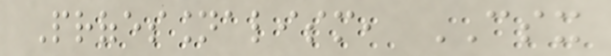Professionalism, CSX
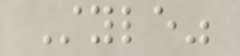Style"
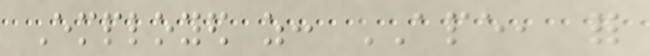Employed as: APE, for
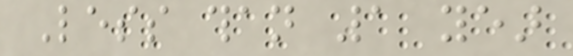Less than 1 year
